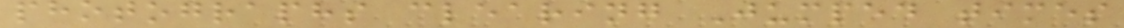photographs clearing Jumped times
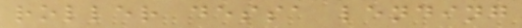roller dessa lending
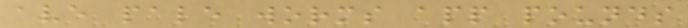ave pale worms app pounds
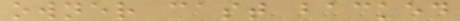owner cast backed
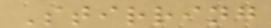Stirring
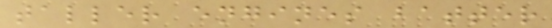taller engines batter
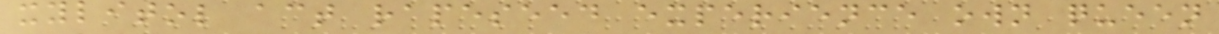xylitol act rapeseed experience own queen
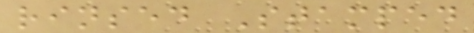rinsed Stamped
